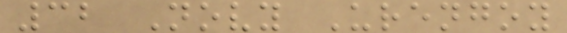32 Novy Urengoy
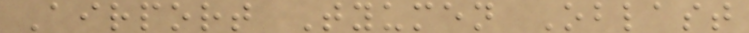Airport Tyumen Oblast
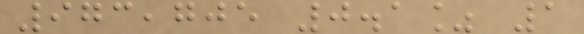973,705 0.1% 1
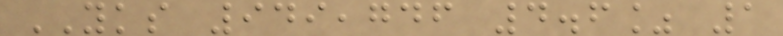YKS 949,746 4.6% 1
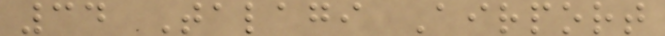34 Talagi Airport
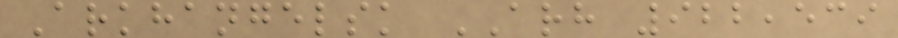Arkhangelsk ARH 922,539
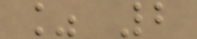% 2
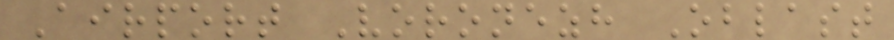Airport Voronezh Oblast
